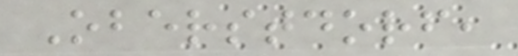Oberstdorf,
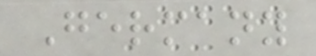Germany
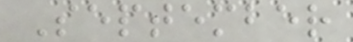September
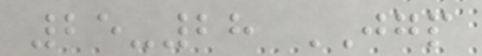25-28 JGP
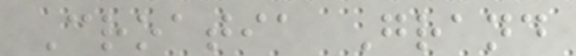Croatia Grand
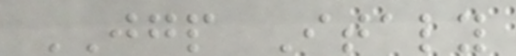JGP Italy
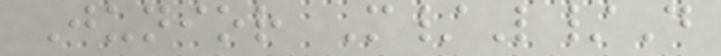Junior M/L/D
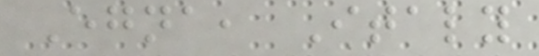Egna, Italy
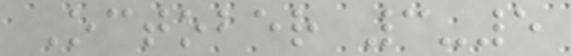October 3-5
